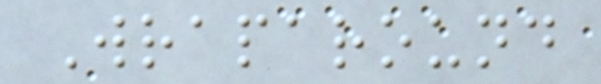Wraparound
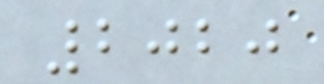2020
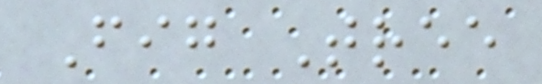Fig Tree
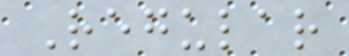Regular
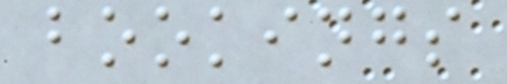bookings
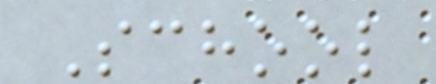School
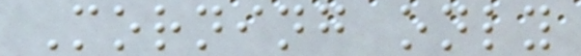Morning only
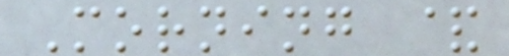Morning &
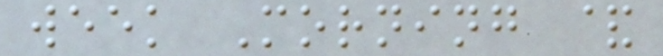week Morning &
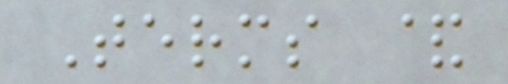Terms &
